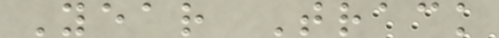Year Track
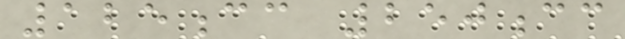125cc 250cc
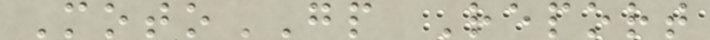MotoGP Report
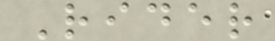Rider
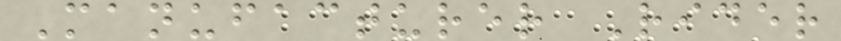Manufacturer Rider
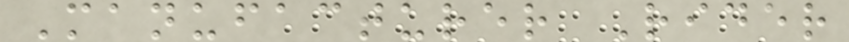Manufacturer Rider
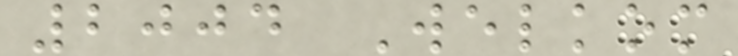2004 Welkom
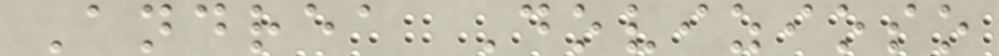Andrea Dovizioso
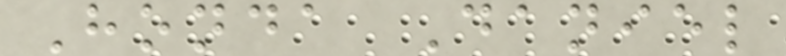Honda Daniel
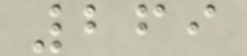269
